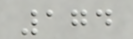174
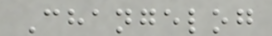Changelog
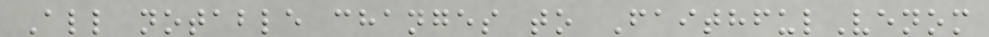All notable changes to FaithfulVenom
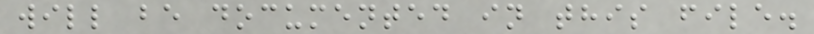will be documented in this file.
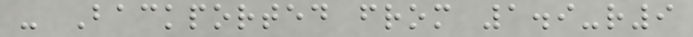- Backported from 1.9-r9
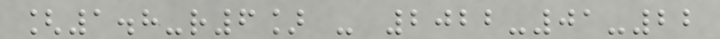[1.8-r6] - 2022-01-22
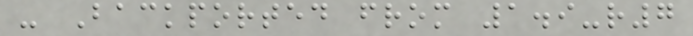- Backported from 1.9-r7
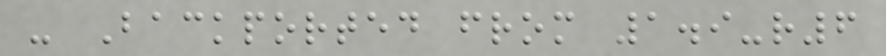- Backported from 1.9-r6
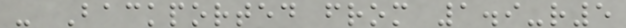- Backported from 1.9-r5
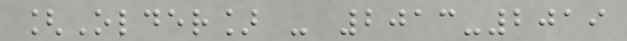[Older] - 2013-2019
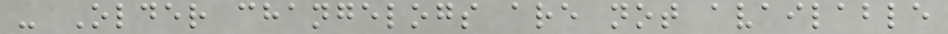- Older changelogs are not available
